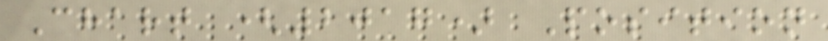Chart (2017) Position
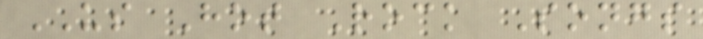US Hot Rock Songs
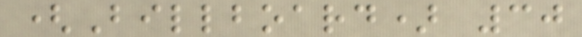(Billboard) 30
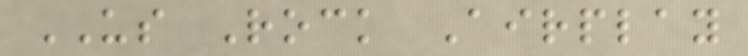US Rock Airplay
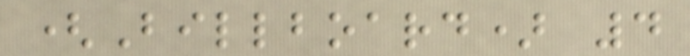(Billboard) 4
